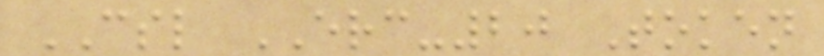CSL ERC-20 Token
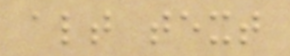alt text
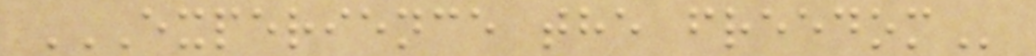EXPERIENCE THE FREEDOM
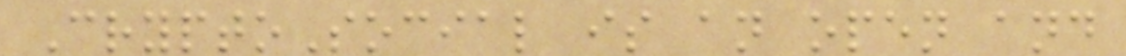CryptoSocial is an open and
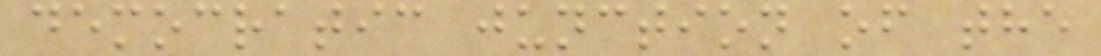democratic junction of the
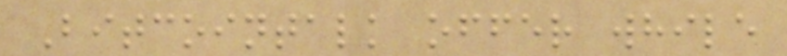Bitcointalk offer while
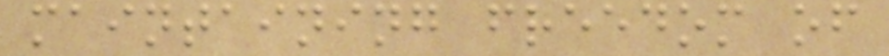maintaining freedom of
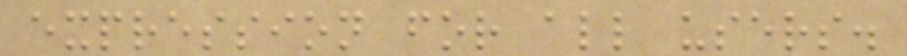expression for all users.
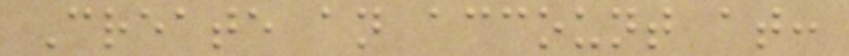Create an account at:
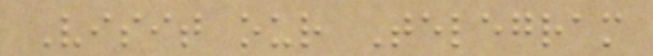Visit our Telegram
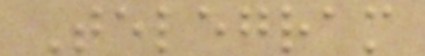Telegram
